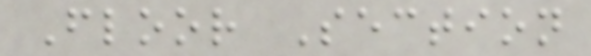Floor Section
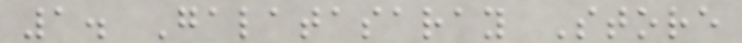1. Galatasaray Store
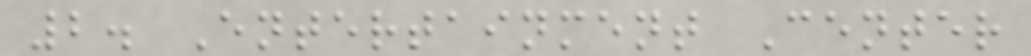2. Entertainment Center
